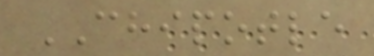CHIPOTLE
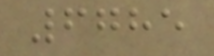6785
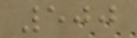500
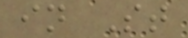in St
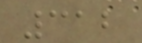312
